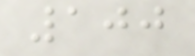100
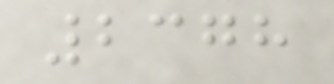2378
